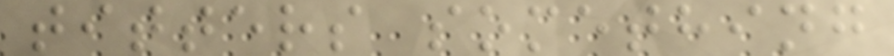titters something
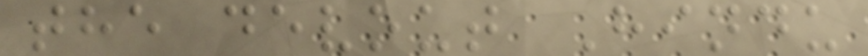the devout Hindu
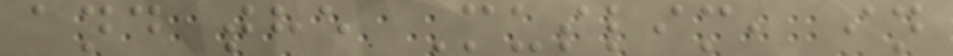and the Muslim, in
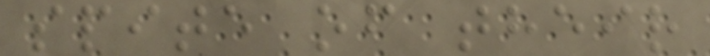spite of their
